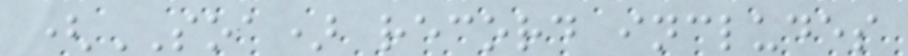(SOA) record includes
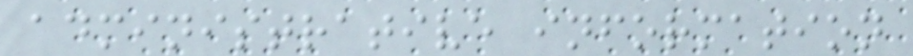administrative information
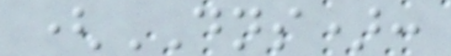(DNS):
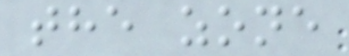the zone
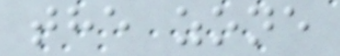the zone
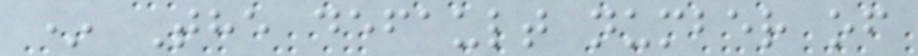* The default number of
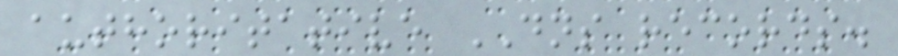authoritative DNS records.
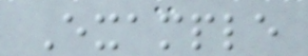Example
